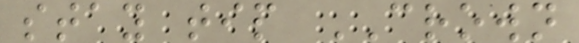stay tip CROWN
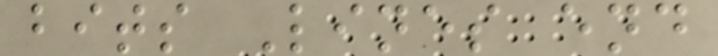bits Lines end
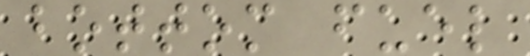bottom fuel
